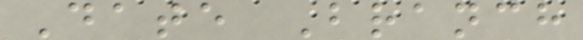Date Branch
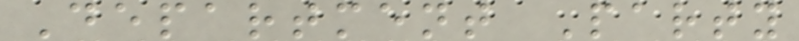Department Party
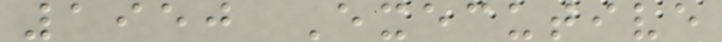1950 Executive
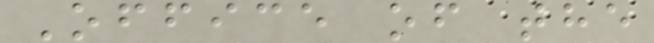Office of the
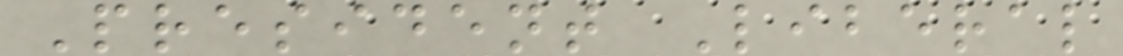President Liberal
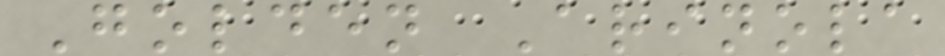Golden Arinola
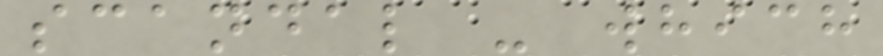scandal - which
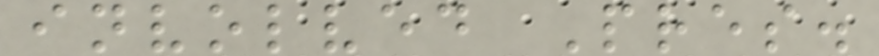involved Pres.
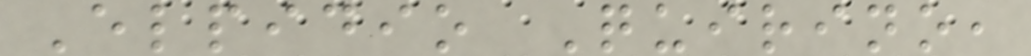Elpidio Quirino,
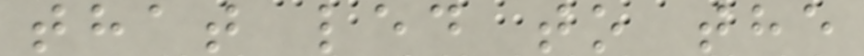that led to the
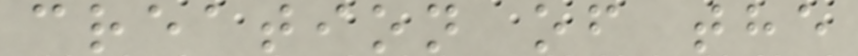creation of the
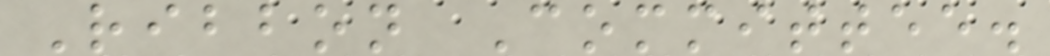Ribbon Committee.
